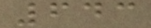643
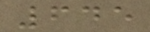645
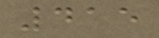415
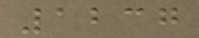1237
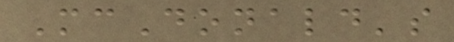McDonald's
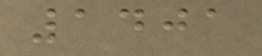1401
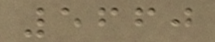5660
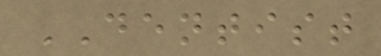DENTIST
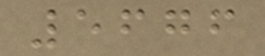5676
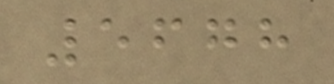5678
